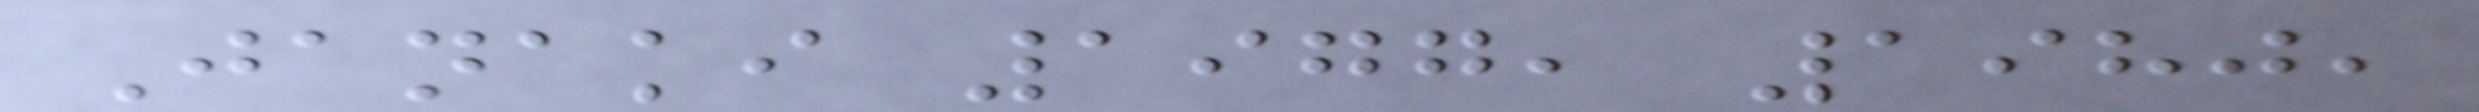Janaki 1977, 1980,
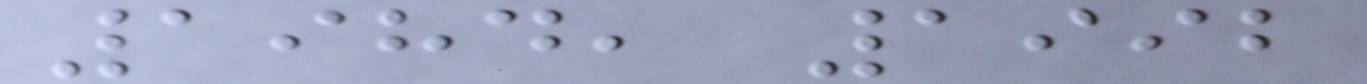1984, 1992
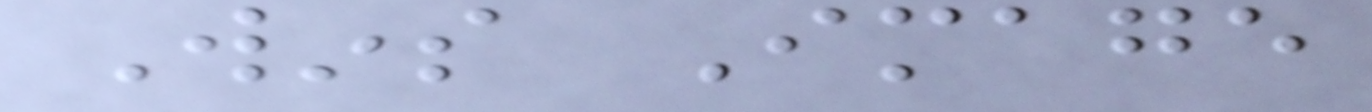Wins Image
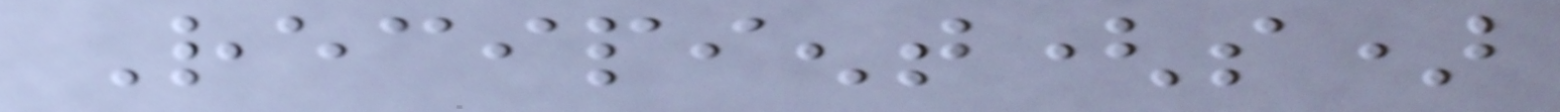Recipient(s)
